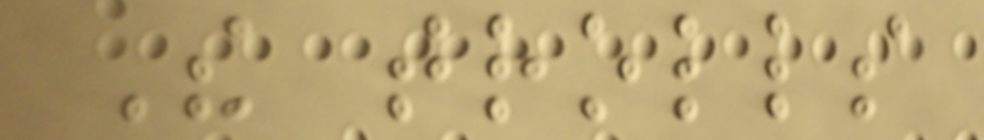The trolls
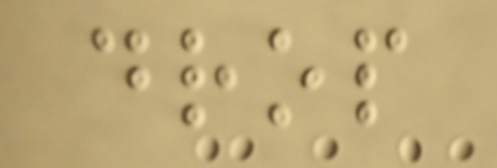drop
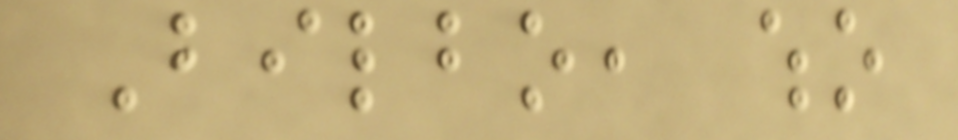Bilbo, who
